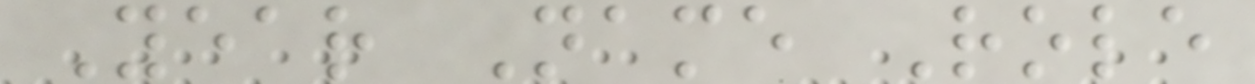Year Name Role
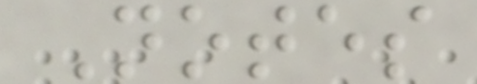Notes
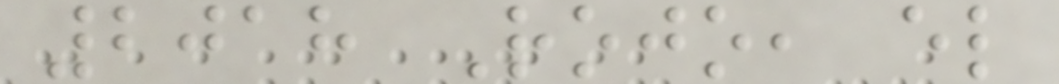2018 Rojo, el
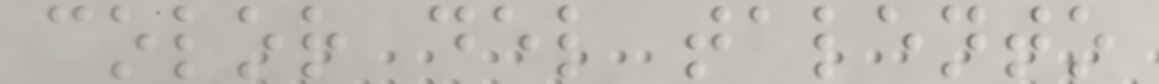color del talento
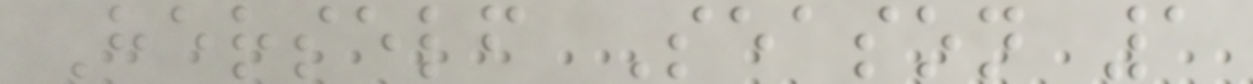Herself Season 1
